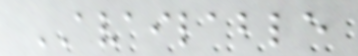AVAILABLE
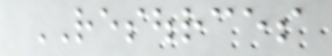RESOURCES
